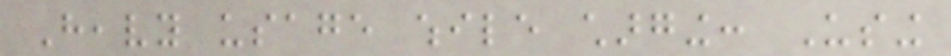Heavy usage while charging: Using
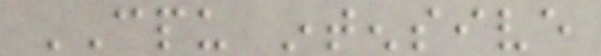CPU intensive
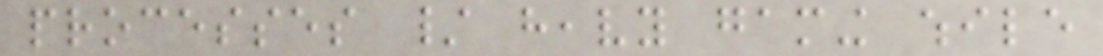processes / heavy gaming while
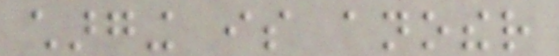charging is another
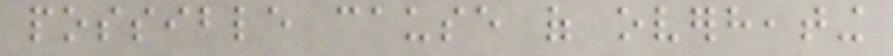possible cause of overheating
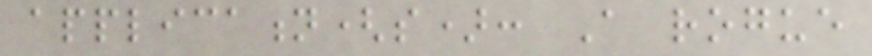application(s): A rogue
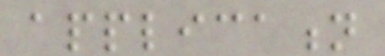application
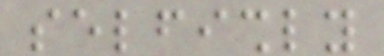selfishly
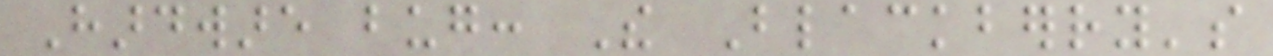Hardware bug: The Blackberry's
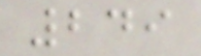249
